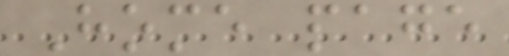Home page
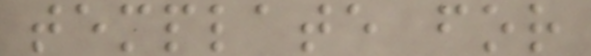template for
